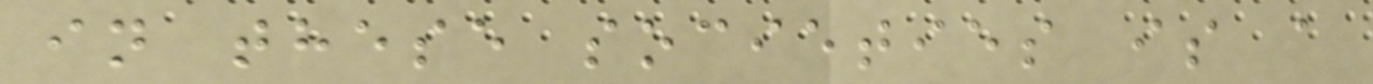in these societies is a
